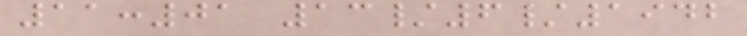11:01 13/6/1942
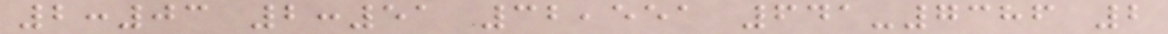2:03 2:51 32,551 641-7386 2
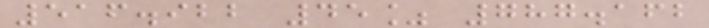516.922 45% 787.162
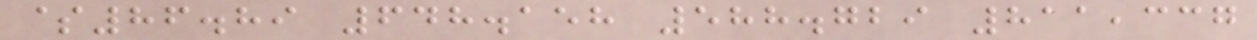$86.89 648.158 588.729 811,337
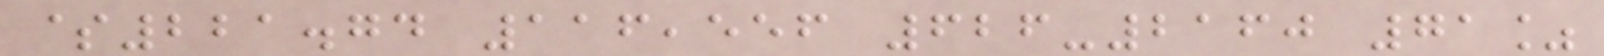$221.74 116,556 626-2160 71%
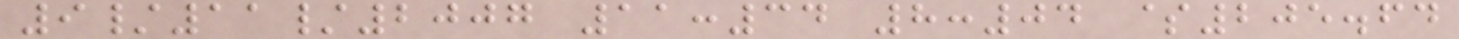9/11/2007 11:34 8:04 $205.64
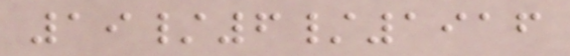19/6/1916
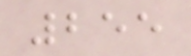255
